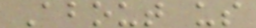About us
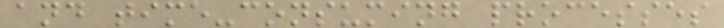and time-consuming processes
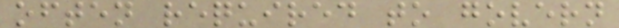often required to govern
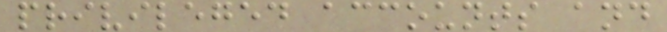privileged accounts and
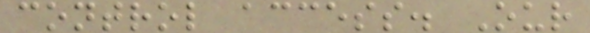control access. Our
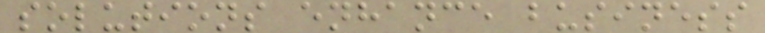solutions enhance business
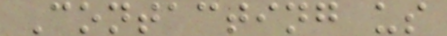Contacting us
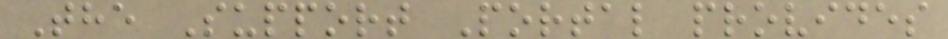The Support Portal provides
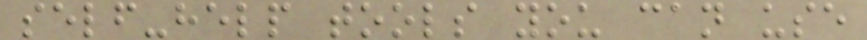self-help tools you can use
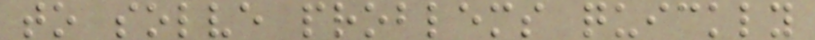to solve problems quickly
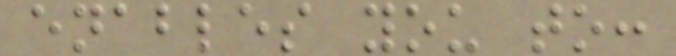enables you to:
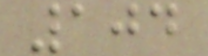104
